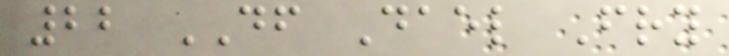22 DF Dael Fry
